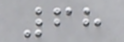68
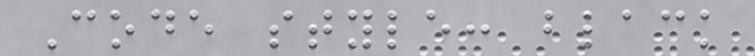Code style: black
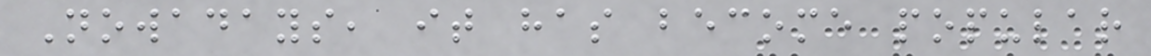Nowadays, it has become popular
